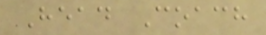Head Coach
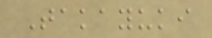Takayuki
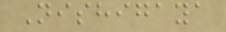Nishigaya
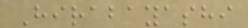Hirabayashi
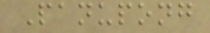Panupong
